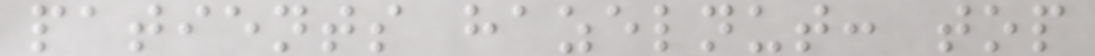patients hazelnut: top
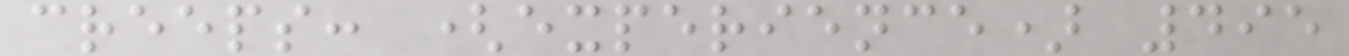creeps: (experience) 495
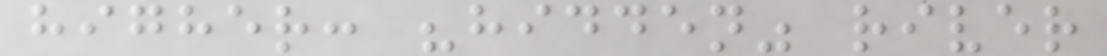higher: "hidden" river
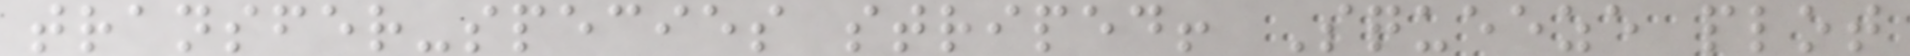transfer-species striped! Squeeze plot
